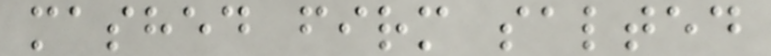mashed firm salted
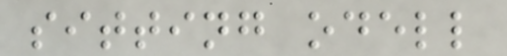sitting odell
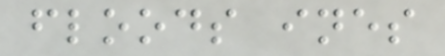floods ines
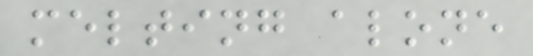melting alone
